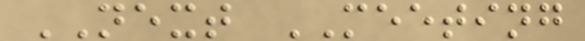NEXT MEETING
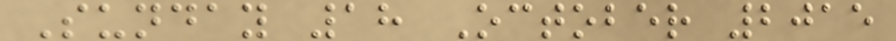Sunday 18 October 2015
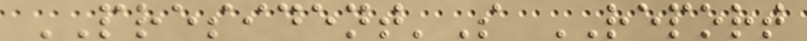PRESIDENT'S REPORT
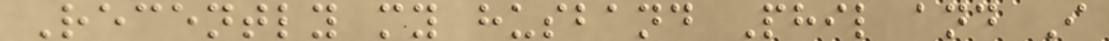Recently my husband Phil and I
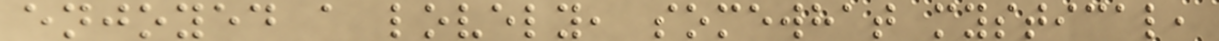enjoyed a lovely, somewhat mystical,
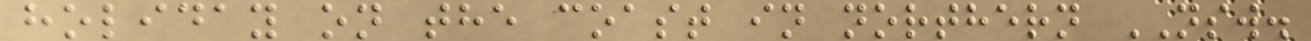holiday on the coast in northern NSW.
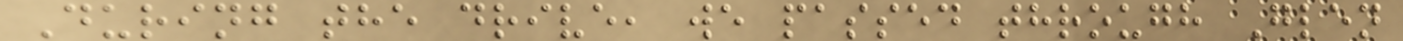During the drive, we passed through Glen
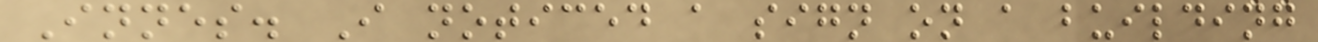Innes. I noticed a sign on a building
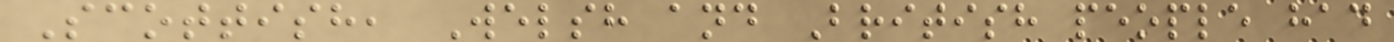Scottish, Welsh and British people had
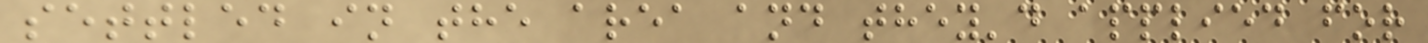settled in the area and they'd applied for
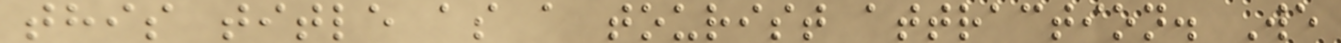this title as a tourist attraction. We
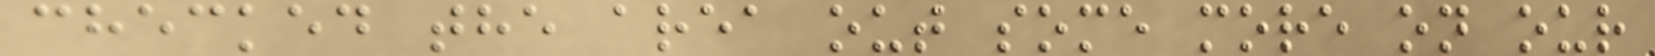checked the area out some more on our
